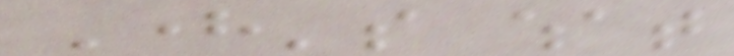Here's what
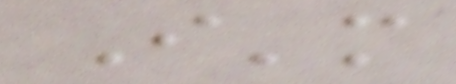I'm
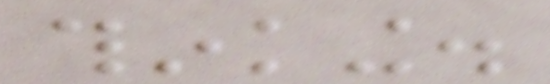thinking.
